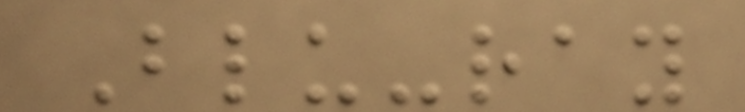Blu-ray
